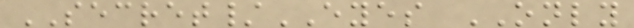SECRET/EYES ONLY
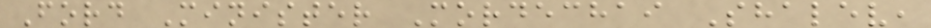Ford Minister Mordechai Shalev,
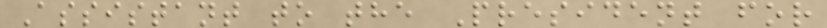Assistant to the President for
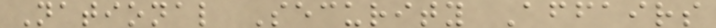National Security Affairs
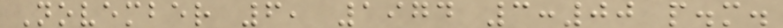November 6, 1974 3:00 p.m.
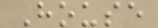House
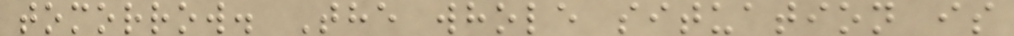tomorrow. The whole situation is
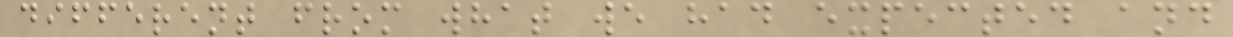different from what we had expected and
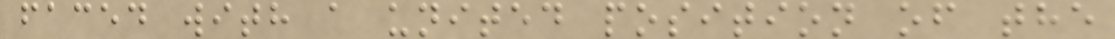faced with a united position of the
